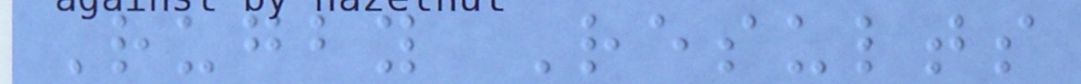Rugby Results
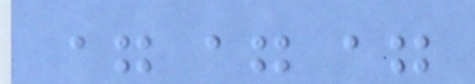===
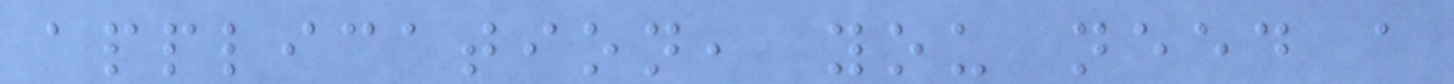application, you need a
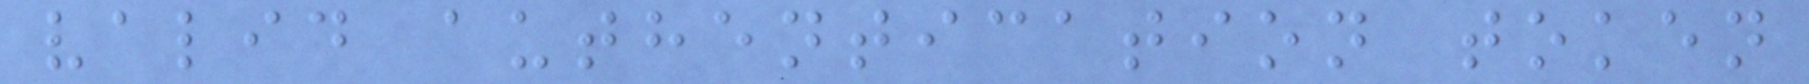valid authentication token
